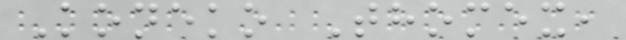Koneko Thomex,
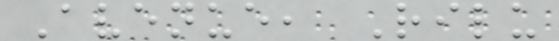Avenue, Rilu
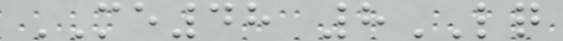ME48 8LQ
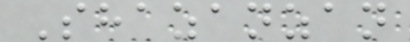Shazanzan
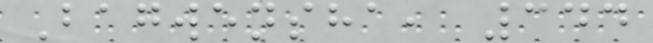Bagwensha, 344
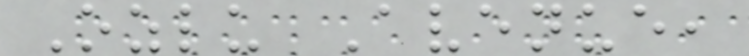Ozlu Avenue,
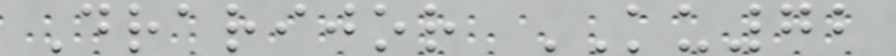Drarijor KU72
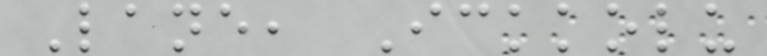Lane, Ickkolu
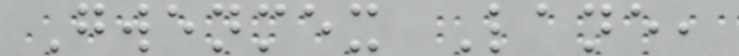Gwenmex Lane,
